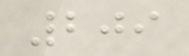209
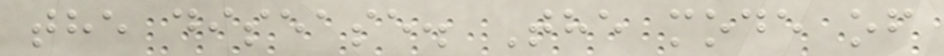the disease. The mode of
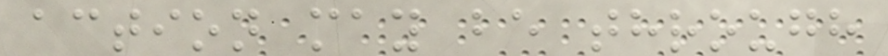action may be through
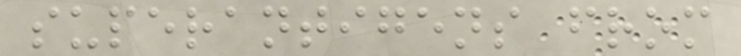superantigens from
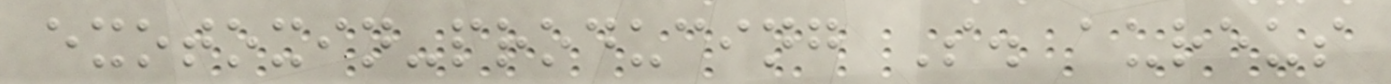exotoxin-producing S. aureus
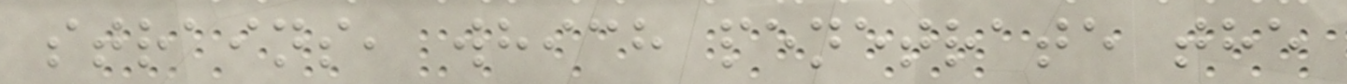strains, which penetrate the
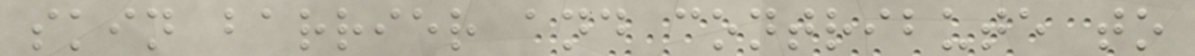skin barrier and contribute to
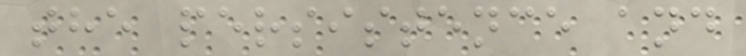the persistence and
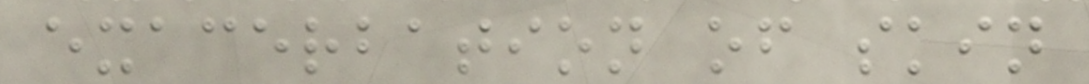exacerbation of skin
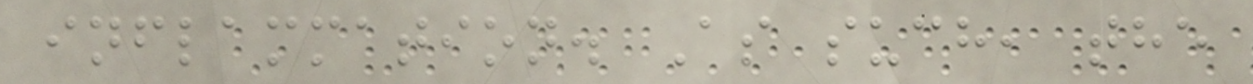inflammation. As such, the
